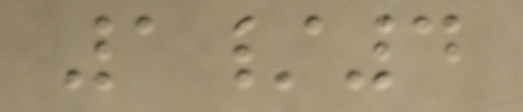1/4
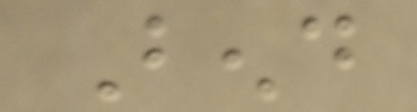Bend
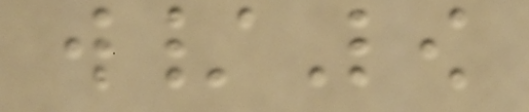w/Low
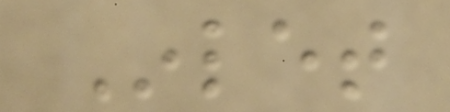Inlet
